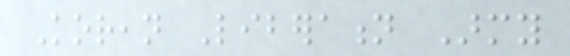Korean Liberation Army
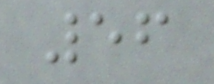56
